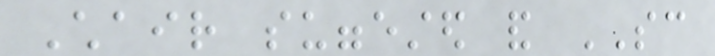Chair suggested and SC
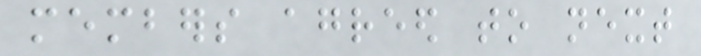members agreed to next
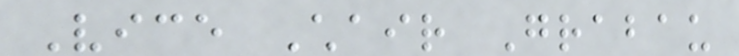Vice Chair Grabau
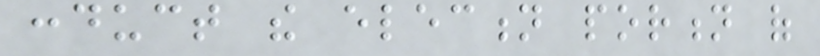conduct the election portion of
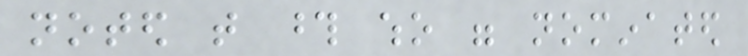noted that those who were nominated
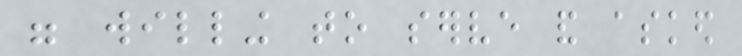were willing to serve and asked
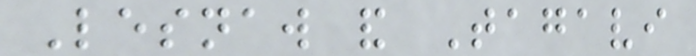Lesnaw and Tagavi
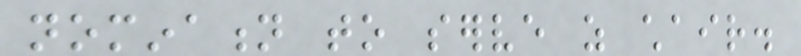nomination to serve as chair.
